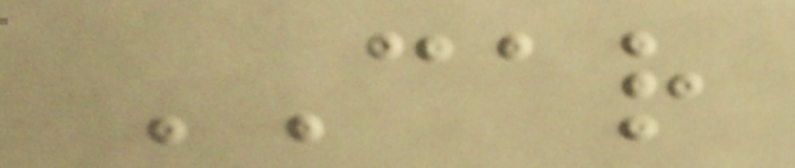CAR
